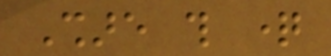Share this question
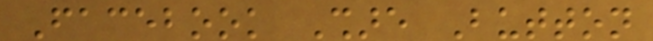Facebook Share Button
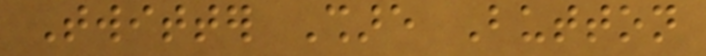Twitter Share Button
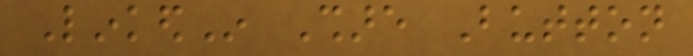LinkedIn Share Button
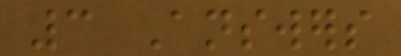3 Answers
